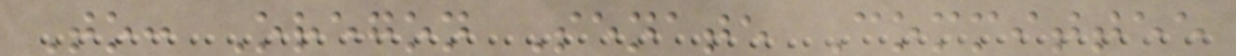To: Oregon Senate Committee
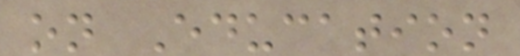on Education
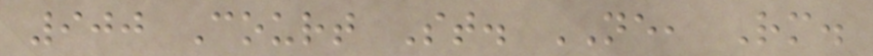900 Court St. NE, Rm.
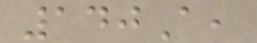140A,
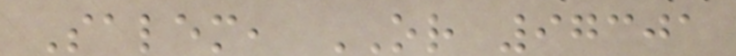Salem, OR 97301
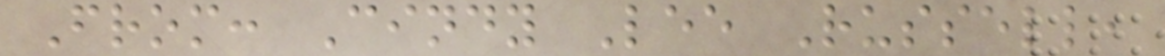From: Cindy Lee Russell,
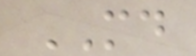MD
